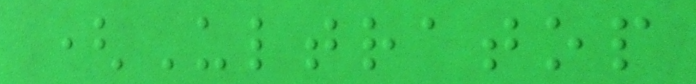(Ultratop
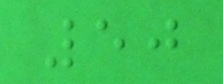50
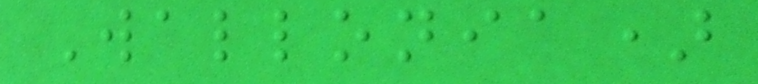Wallonia)
